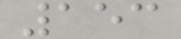153
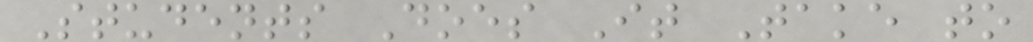Students Does It Take to
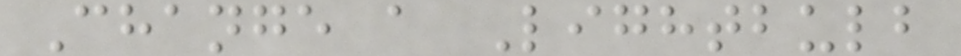Change a Lightbulb
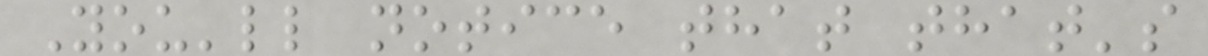You'll notice that that's
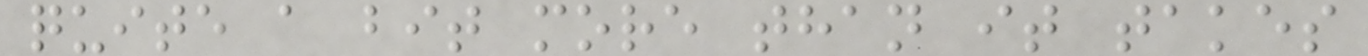quite a bit more than it takes
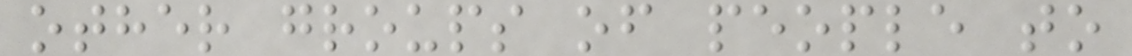other groups of people to
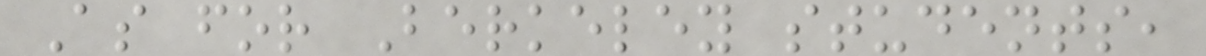As for Berkeley students,
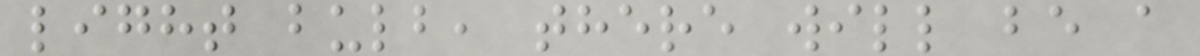light bulb, there will be a
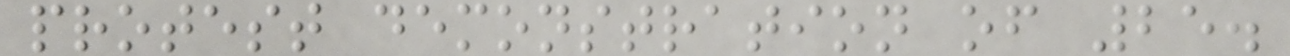protest demonstration of 25.
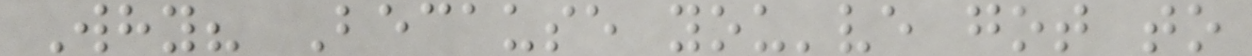Why? Because you've got to
